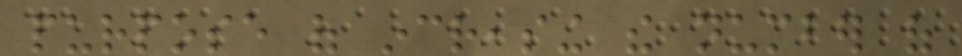purpose of increasing the number of
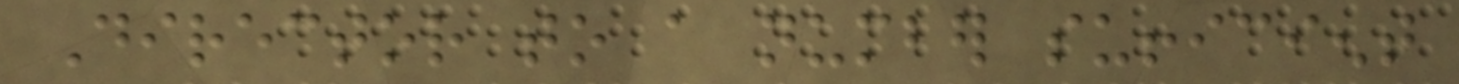Director to a number sufficient
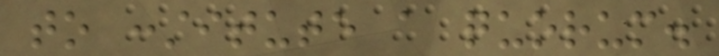to constitute a quorum.
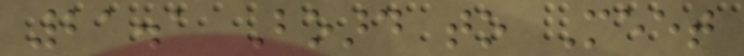21.1 Board to Meet
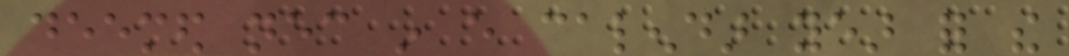deemed necessary in every calendar year for the
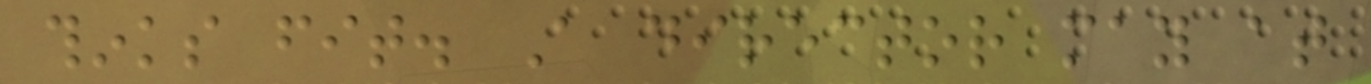thinks fit. A director may at
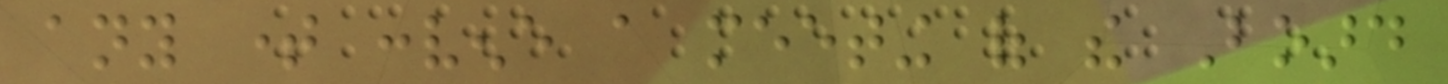any time convene a meeting of the Board
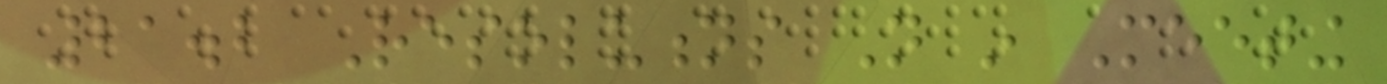21.2 Resolutions Not in Meeting
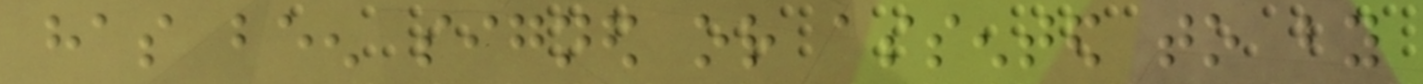has been signed or assented to by
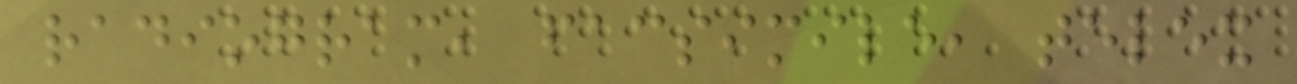radiogram, facsimile, telex
